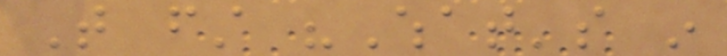That first "What's in
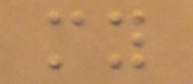my
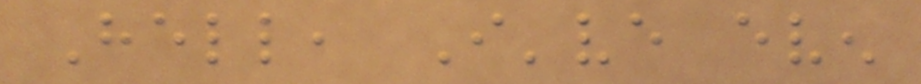Hell, I've even
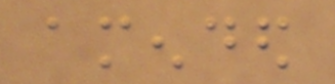amended
